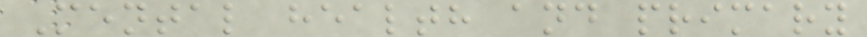Mental health and primary
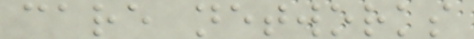care networks
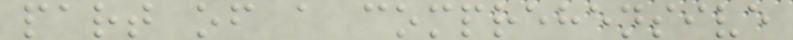part of a comprehensive
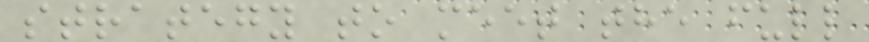strategy to meet the full
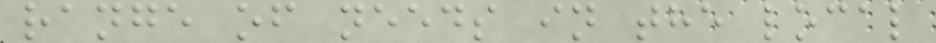range of needs in the local
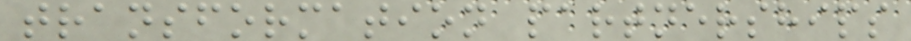transformation partnerships
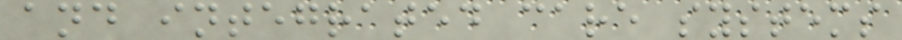and integrated care systems
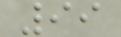99
